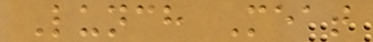Lunch Meat
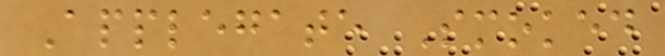Applegate Smoked
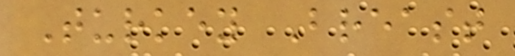Turkey Breast
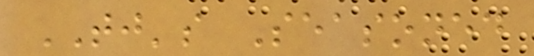TJ's Seasoned
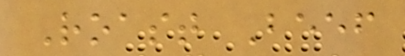Roast Beef
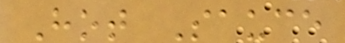Hot Sauce
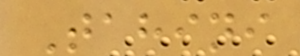Tahini
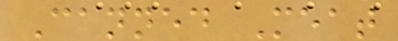Canned Meat
